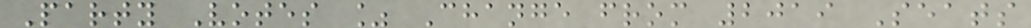Party Votes % Change from 2019 Seats
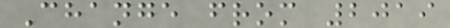Change from 2019
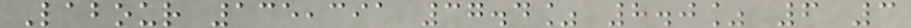Labour 135,391 37.4% 8.0% 6 3
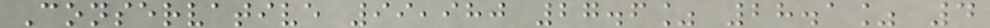Conservative 99,980 27.6% 28.1% 4
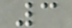3
